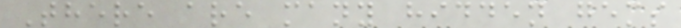There are many hidden gems
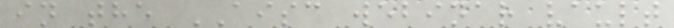in the AISC webinar vault
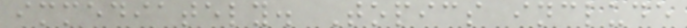immediately. Topics include
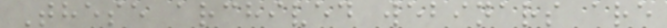These archived webinars are
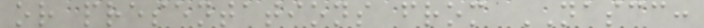or presentations from NASCC:
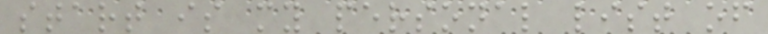start is my personal list of
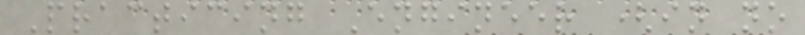Practicing Engineer (in no
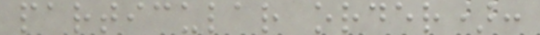particular order):
